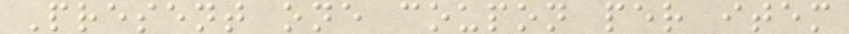Present one coupon per item
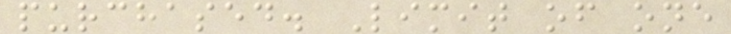purchased. Limit of one
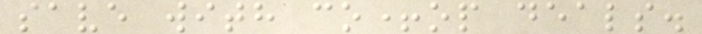save with co+op deals.
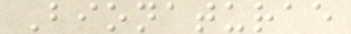Bionaturae
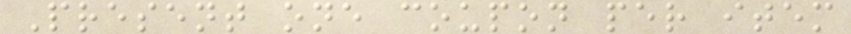Present one coupon per item
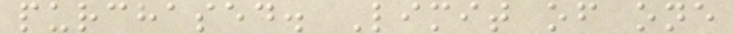purchased. Limit of one
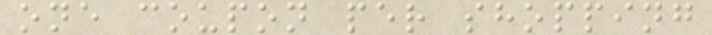one coupon per shopping
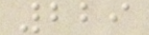229
